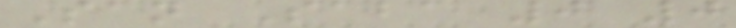San Saba 0 0
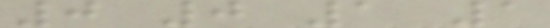0 0 1 1
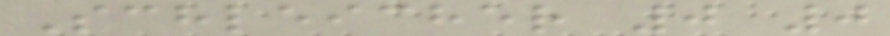Schleicher 0 0
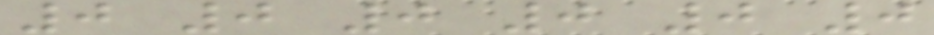0 0 0 0 0 0
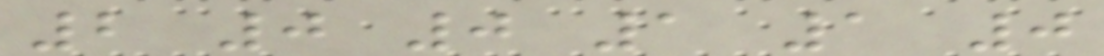2 0 0 1 1 0
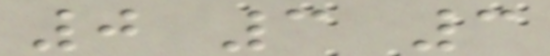0 3 3
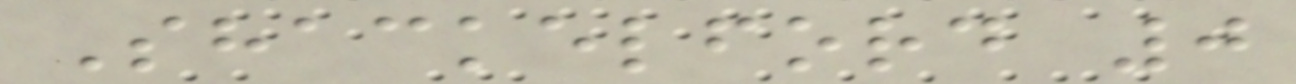Shackelford 0
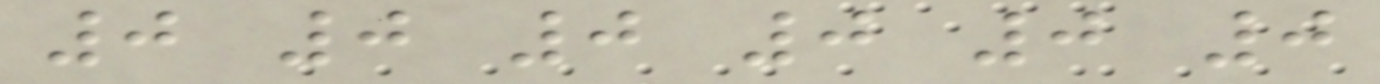0 0 0 0 0 0
